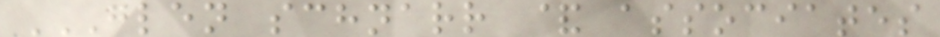GLEN SCHNARR & ASSOCIATES
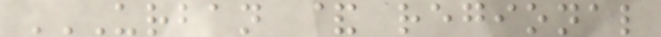URBAN & REGIONAL
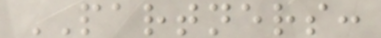PARTNERS:
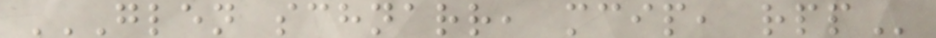GLEN SCHNARR, MCIP, RPP
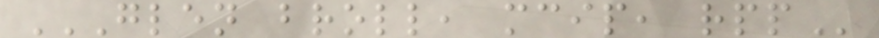GLEN BROLL, MCIP, RPP
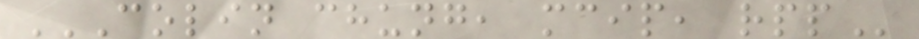COLIN CHUNG, MCIP, RPP
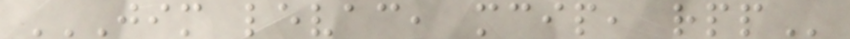JIM LEVAC, MCIP, RPP
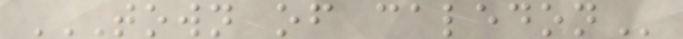TOWN OF CALEDON
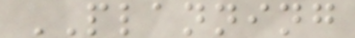PLANNING
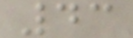43
